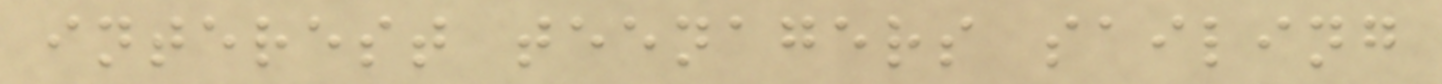interest teenagers sailing
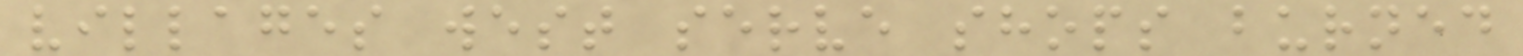villages west serve shops burned
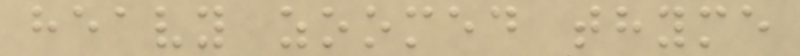heavy zoomed thyme
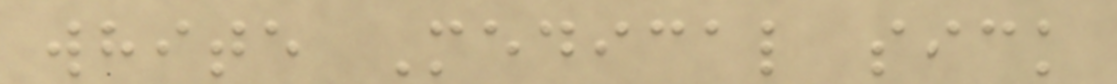white Medical sick
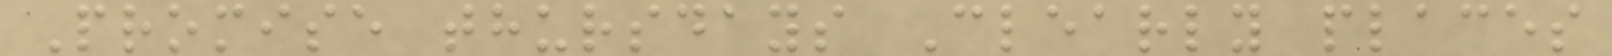Promise thursdays Clearly places
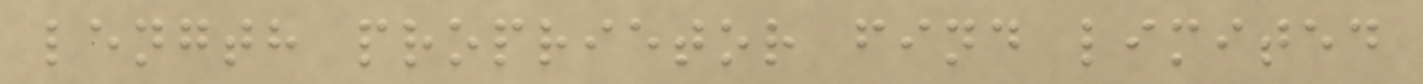length proprietor find limited
